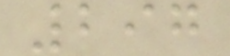297
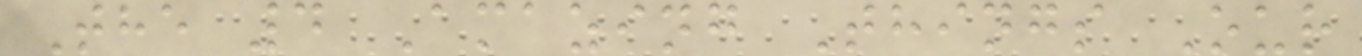The 4 Amazing Things Our
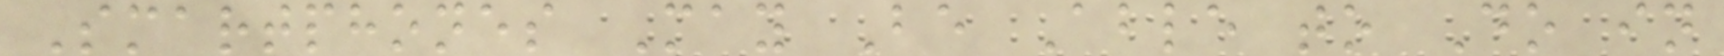Smartphones May Be Able to Do in
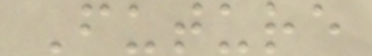Future
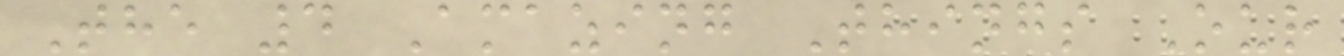The 4 Amazing Things Our
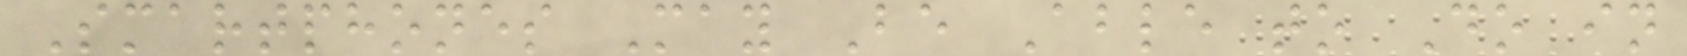Smartphones May Be Able to Do in
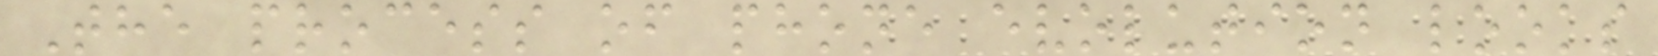The process of phone evolution looks
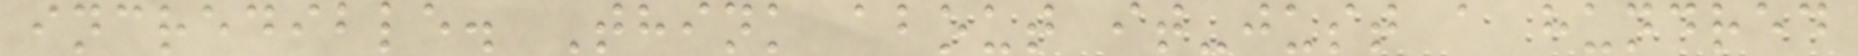incredible. Think about it-just a hundred
